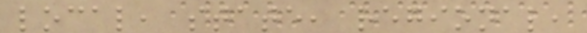local, state, regional,
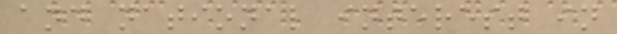and national interest in
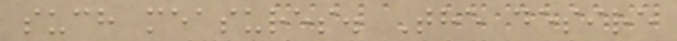such measures. The desire
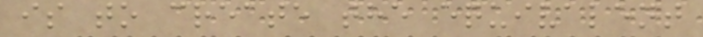is to create the equivalent
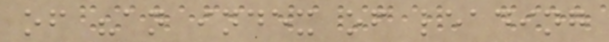of "an index of leading
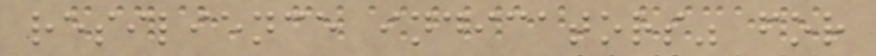resilience indicators" for
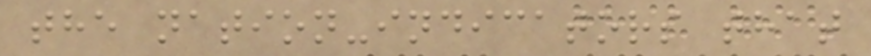the nation-indicators that
